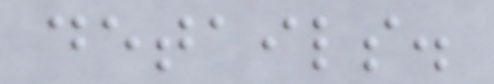details.
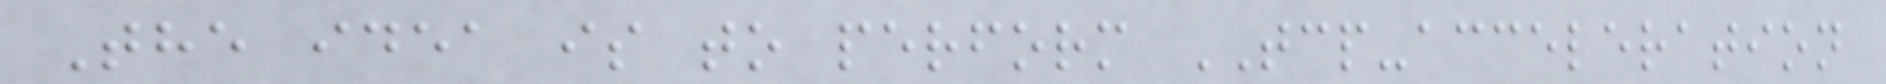The idea is to perform TCP-acceleration
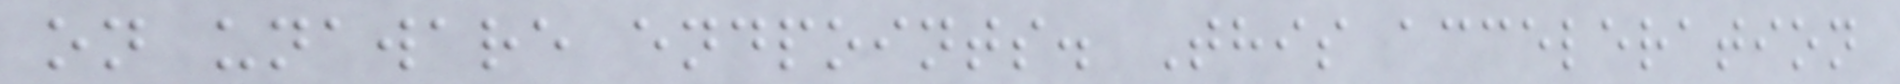on unaware endpoints. This acceleration
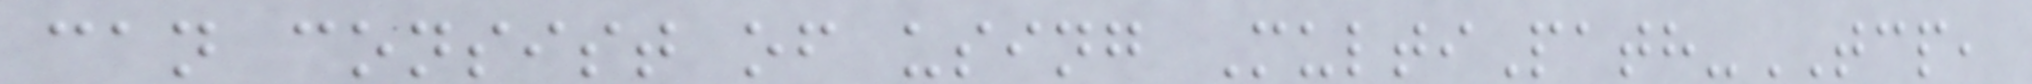can consist of using MultiPath-TCP,
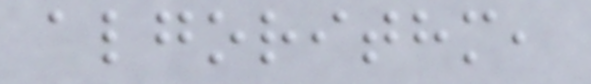algorithm,
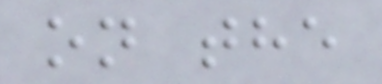on the
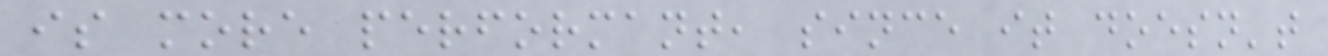is more performant, since it doesn't
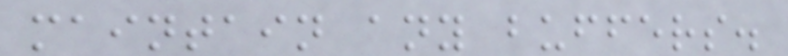maintain any buffers.
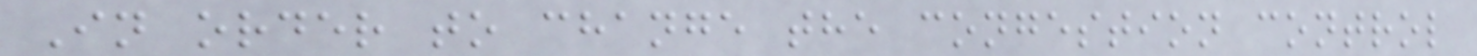In order to change the congestion control
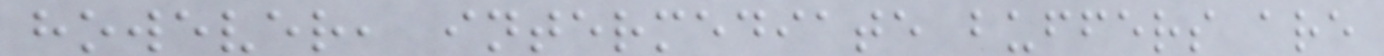however, intermediate buffers are
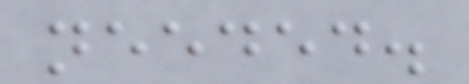needed.
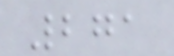271
